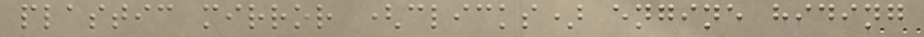plastic mirror (clicks) engine hiding
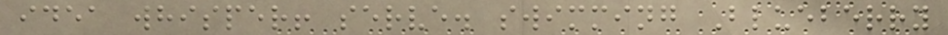idea whisper! serve. swimming Blueberry
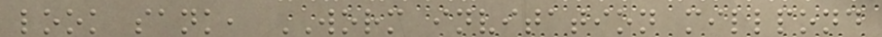look sank, WORM invitation millpond
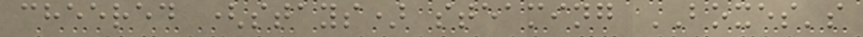cheered (stays) steaming BOXES's
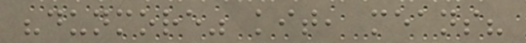"dunmore" kit, means?
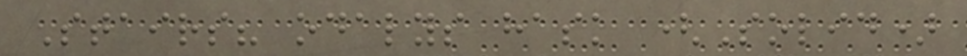Stairs? odalys hask (Solid)
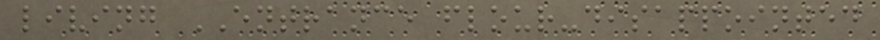living ENTRANCE flour-disappointed
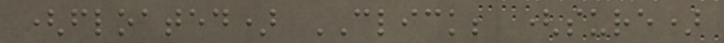(floated) CLICK; (sure)
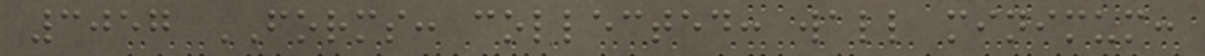3057 FORMS: collected: wall minimum:
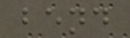bend
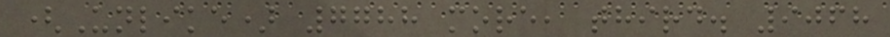(Unlike) 7788 more, third. 9068
